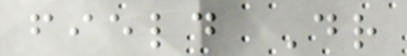field Dr
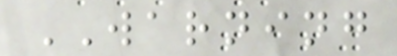WARNING
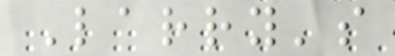Larry's
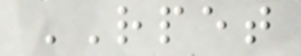RPET
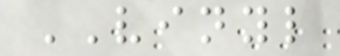VINYL
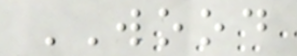WOOD
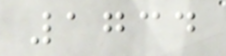1734
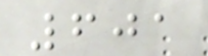601
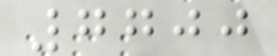7700
